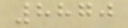8870
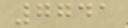7741
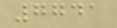7741
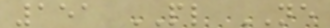151 PL NE
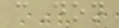cDon
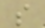s
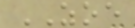ZOE
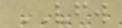VFW
